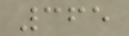365
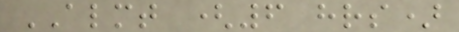ALMT (6 hrs)
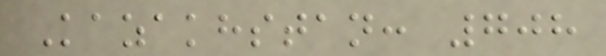Kazakhstan: 708
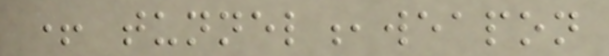+ tunnel,weapon
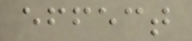effect
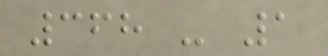368 - 1
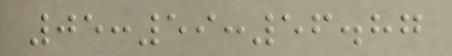05:59:56.87
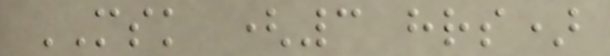MSK (3 hrs)
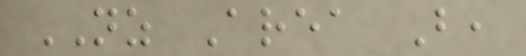NZ Area B,
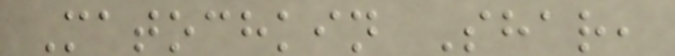Matochkin Shar,
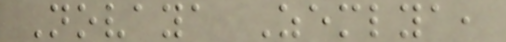Novaya Zemlya,
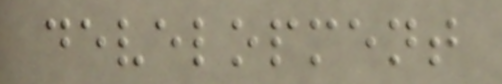development
